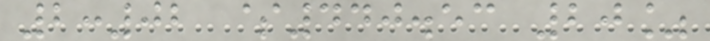2:02 $440.53 20%
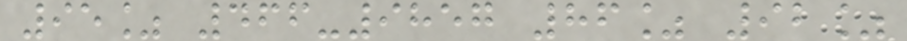95% 466-9857 86% 92%
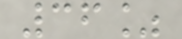36%
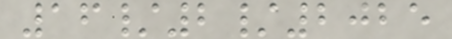16/2/2025
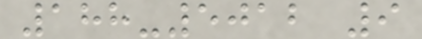188-5012 9
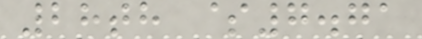28th $7.71
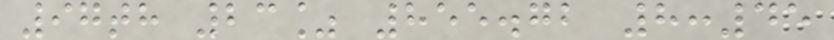97th 23% 855.72 8:45
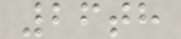26th
